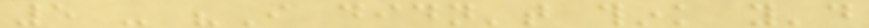5 - "I didn't think you'd
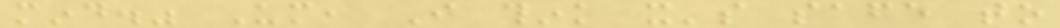mind." Um, I think it's safe to
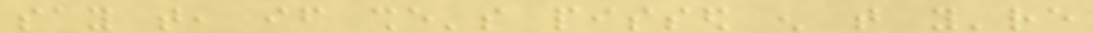say that, if she's pissed enough that you're
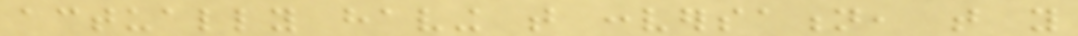actually having that conversation, that you
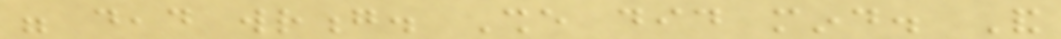were dead wrong. She did mind. And
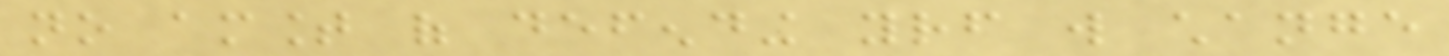no amount of defending yourself will change
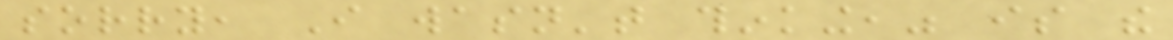sorry, I wasn't thinking," is the
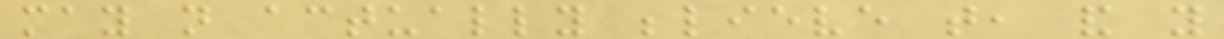may not actually believe that, and you
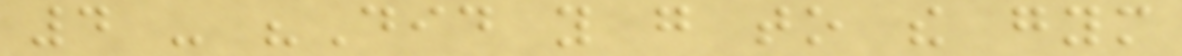4 - "Did you go to the gym
